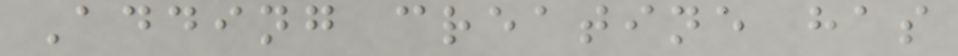Adding creatine has
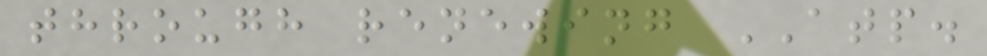through renewing ATP.
